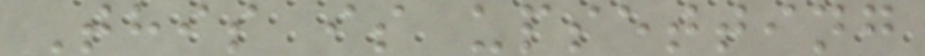This is upsetting
